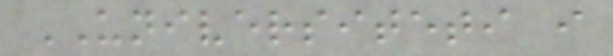UNIVERSITETI i
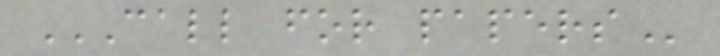CALL FOR PAPERS
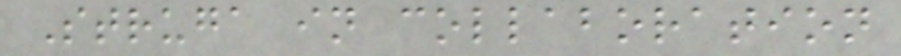Struga in collaboration
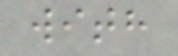with
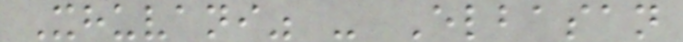Xhuvani" - Elbasan
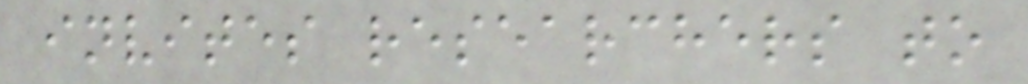invites researchers to
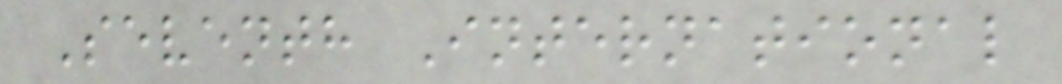Seventh International
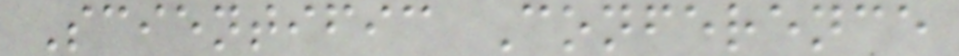Scientific Conference
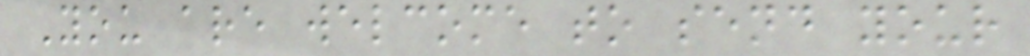You are welcome to send your
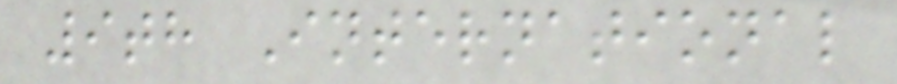9th International
